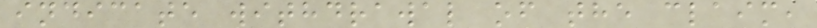indicate withdrawal of the claim,
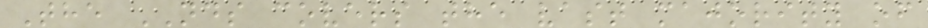The NDS covers the vast majority of
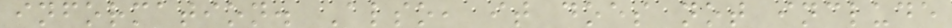information. Also, it does not include
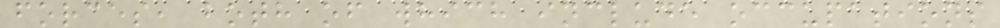forces, both of which include occupations
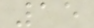15
